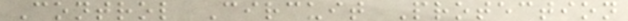Control Circuit Protection
